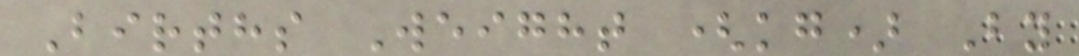Births Weight (kg) By
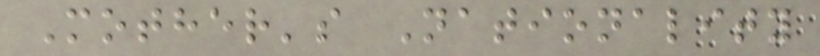Mother's Nationality
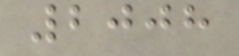2008
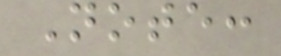Note:
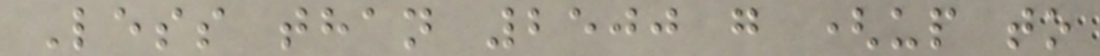Less than 2500 g (up to
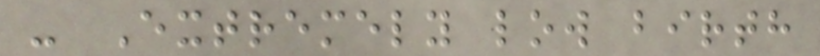- Extremely low birth
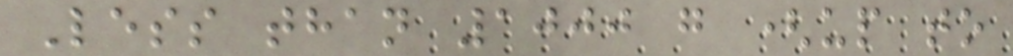Less than 1000 g (up to
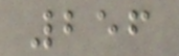256
